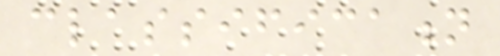classification
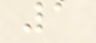1
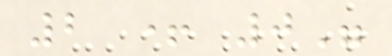2 + 0"
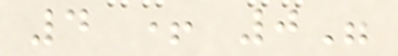4 + 0"
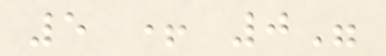5 + 0"
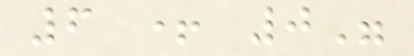6 + 0"
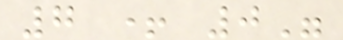7 + 0"
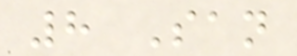8 San
